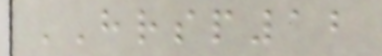HRSP12
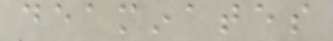deaminates
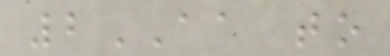2AA to
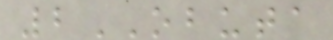2OBUTA
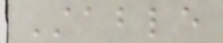Stable
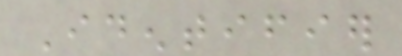Identifier
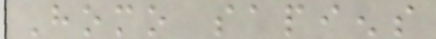Homo sapiens
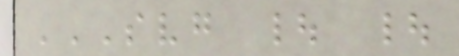SVG | |
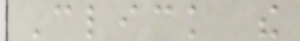Click the
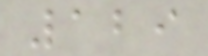129
